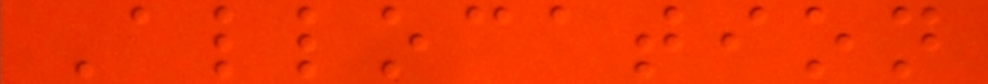Allocation
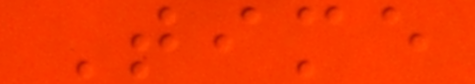Time
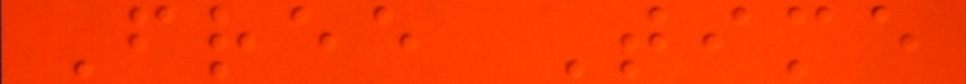Free Time
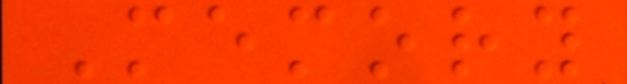Memory
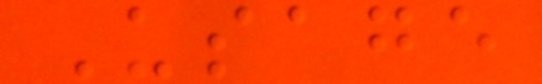Usage
